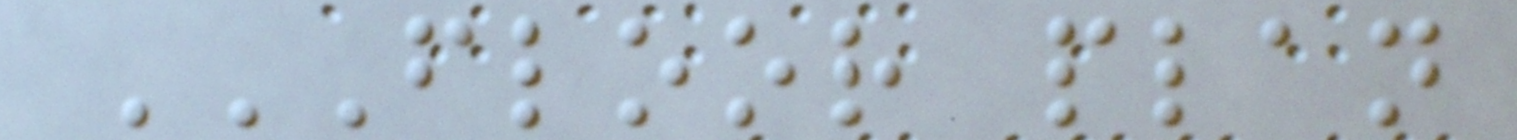FLOOR PLAN
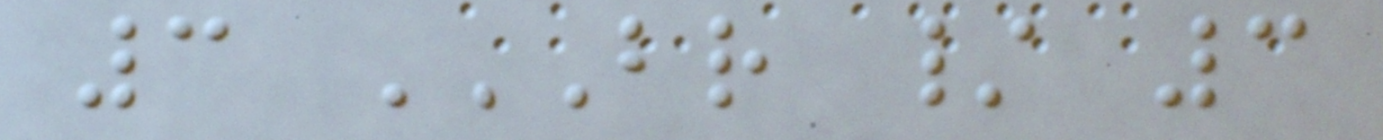3 BR / 3
